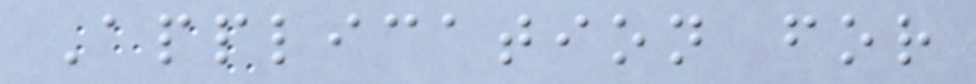Application for
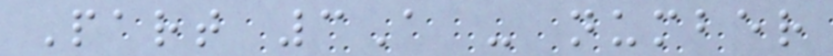Part 3A - number
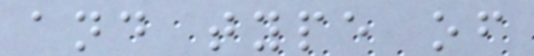and type of
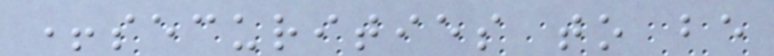+securities to be
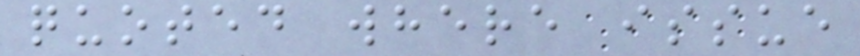quoted where issue
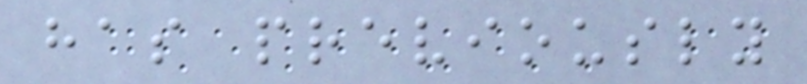has previously
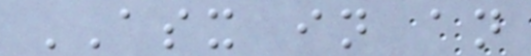ASX in an
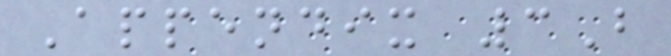Appendix 3B
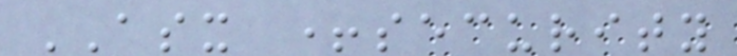ASX +security
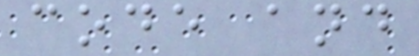code and
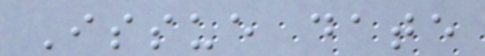Issue date
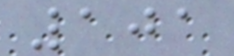101
